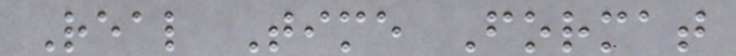Real Time Format
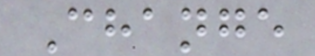Change
